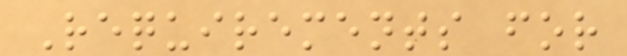Requirements for
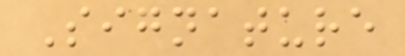Signature
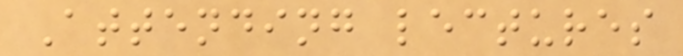Attending lectures
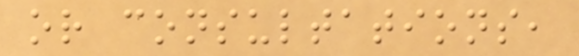or consultations,
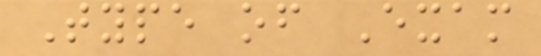Type of Exam
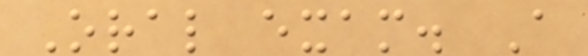Oral exam. A
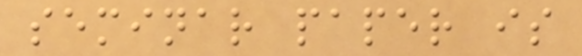seminar paper is
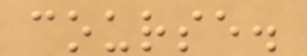course.
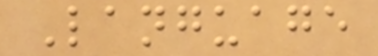Language
